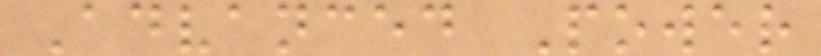Advanced Power
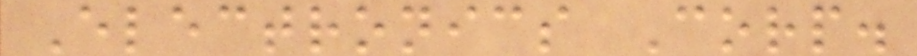Electronics Corp.
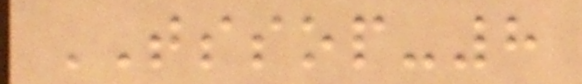TSSOP-8
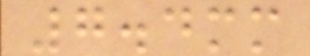7.4mm
